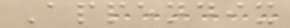Appendix
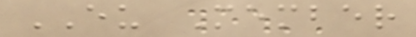EU Member
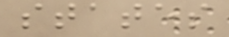states
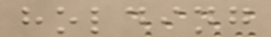holding
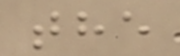the
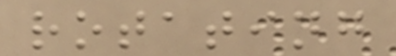rotating
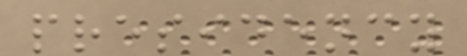presidency
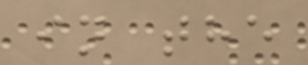in the
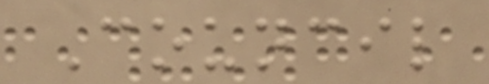Council
